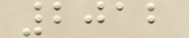2012
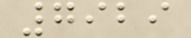7929
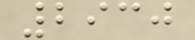2930
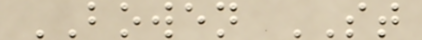BOWEN ST
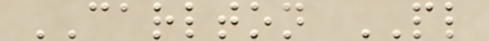CARLTON PL
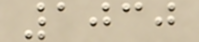1030
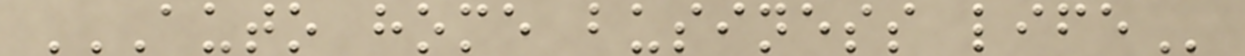AUTO HOME BUSINESS LIFE
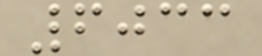6033
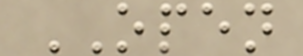OPEN
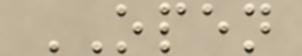OPEN
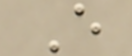E
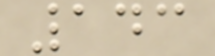143
